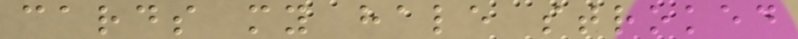cards my hale stroked
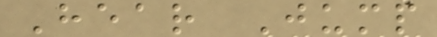Hear Jump
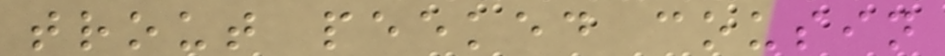trout peeked cousin
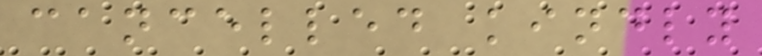cancelled kindly
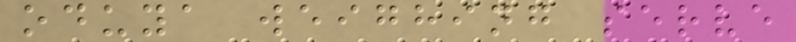oduya weighing serve
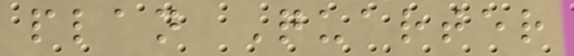plan Quarter
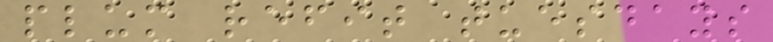plum refit tuesdays
